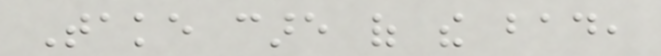Take care of the bad,
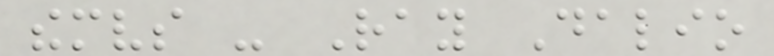themselves - Ray Dalio
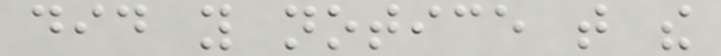did you notice that the
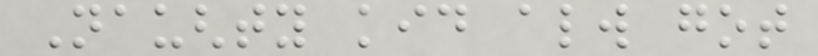Naughty kid always got
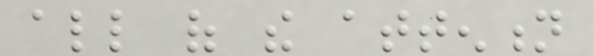all of the attention
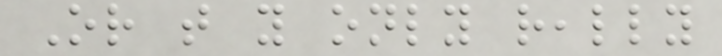Or that you only really
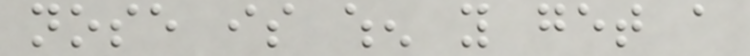nose is when you get a
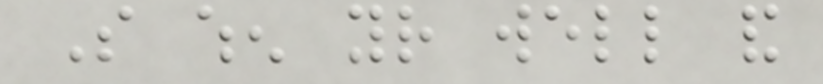So when your well and
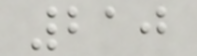210
